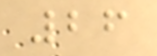26
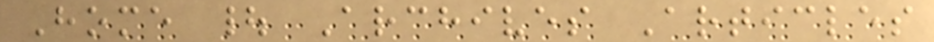Home | Archives Articles
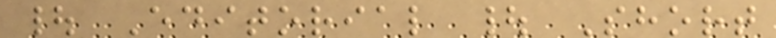| Editorial | Short
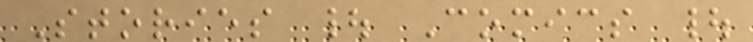Stories | Comics |
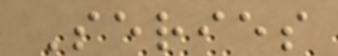Series
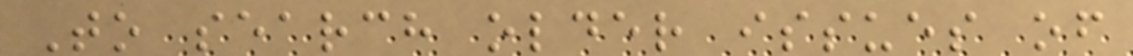To search older issues of
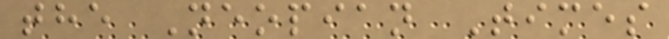the Neopian Times
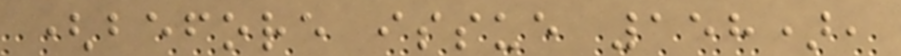(before issue 158),
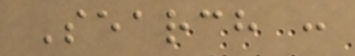Search :
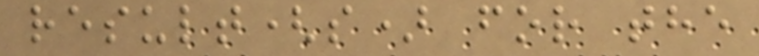result(s) for the
